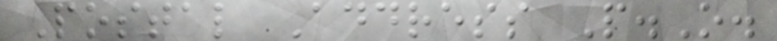Postal Address P.O.
